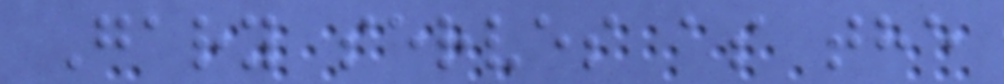Gary serves as the
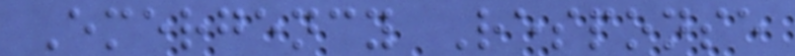Emergency Response
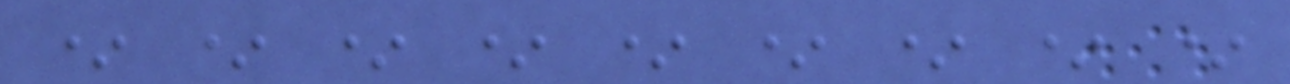* * * * * * * * *
